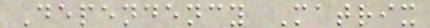Dependency Matrix
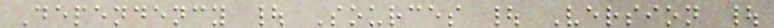Dependency | Sources | Version |
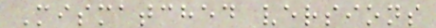Mismatched versions
